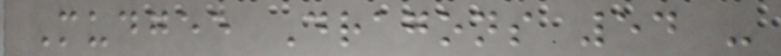Mudgee Dragons 54 -
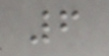6
